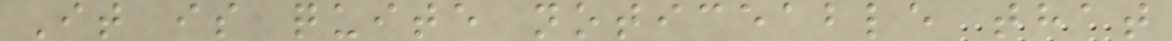It is quite noticeable that
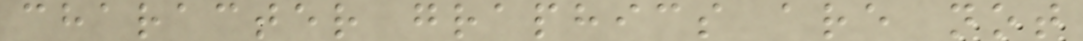character graphics are not
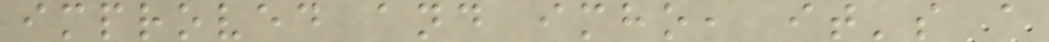improved and imho, it's a
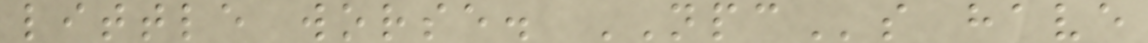little worse. NPCs have
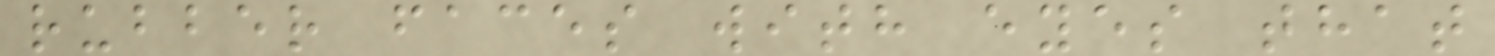rubber faces with eyes that
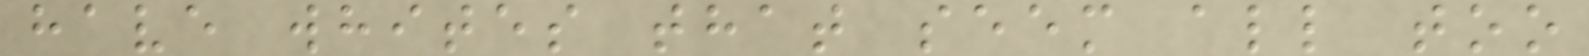have whites that seem all too
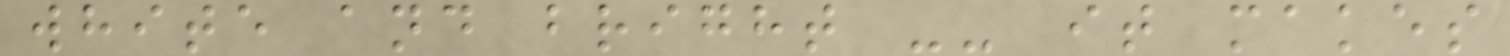white and bright -- it makes
